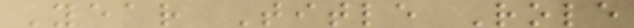Year Title Role
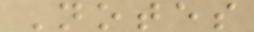Notes
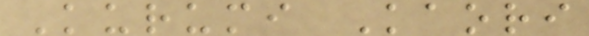Kurumi Kaori
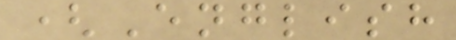(English
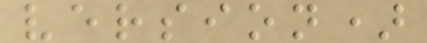version)
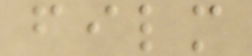film
